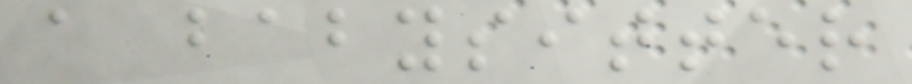a babysitter
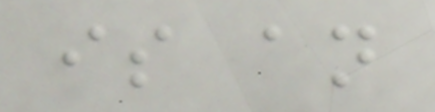is an
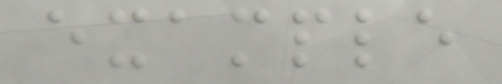example
